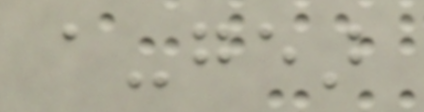a-gear
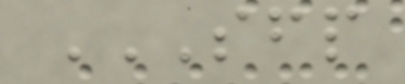SFP
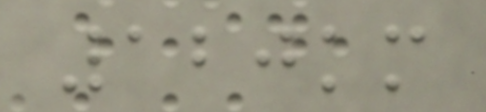120km
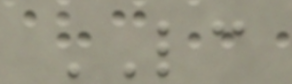LC
